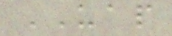UAP
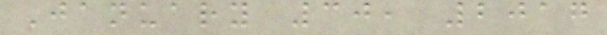January 30, 2017
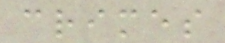crimes
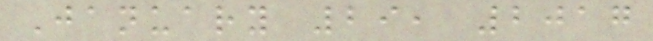January 29, 2017
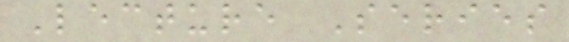Lecture Series
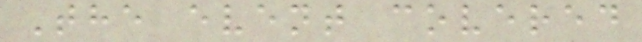The event covered
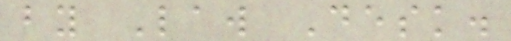by Law Desk.
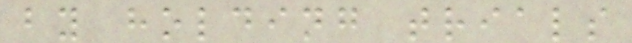by holding trials
